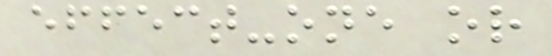effect-one or
